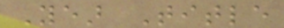Year Title
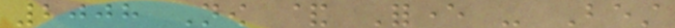2008 Now & Forever - Best
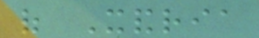of Xandria
